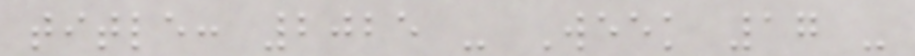title: 2025 - Week 17 -
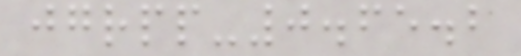jgrpp-0.65.2
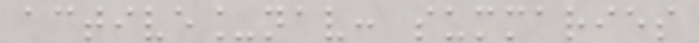active_nav: summaries
